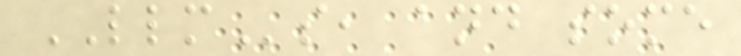LLMs, and some
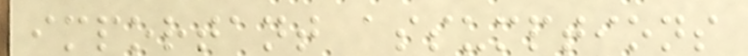important assumptions
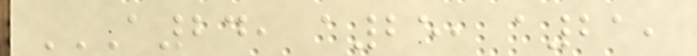A24, A25, A21,
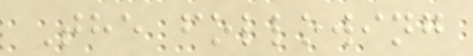The following
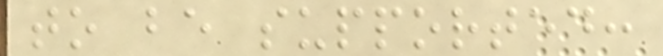to be supported:
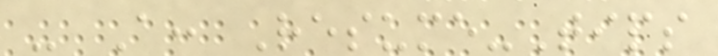- A: Resume-Tips
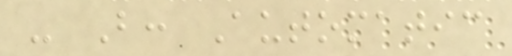- B: Automatic
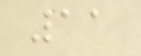11
